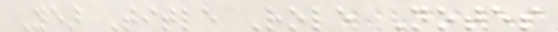Year Title Role Notes
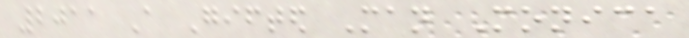2011 A Gifted Man Monica
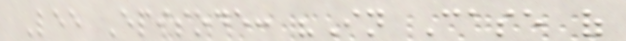Lee Episode: "In Case of
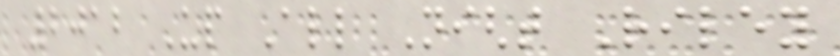2012 Up All Night Riley
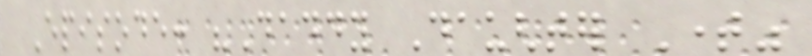Episode: "Daddy Daughter Time"
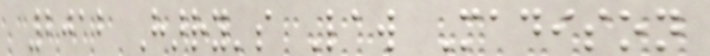2012 Harry's Law Madison
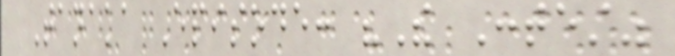Tanaka Episode: "The Contest"
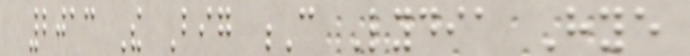2013 The Big C Lydia Hye
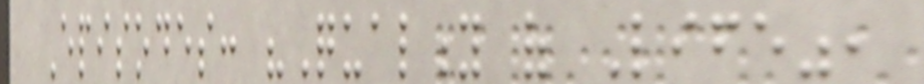Episodes: "Quality of Life",
